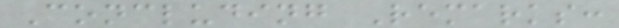Concluding Remarks:
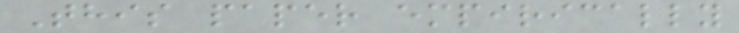This paper empirically
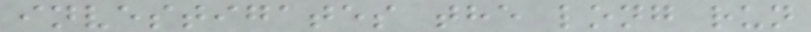investigates the long run
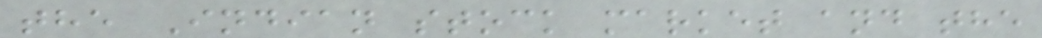the Indian stock market and the
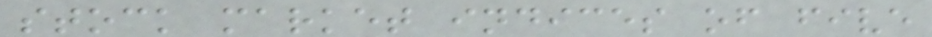stock market indices of five
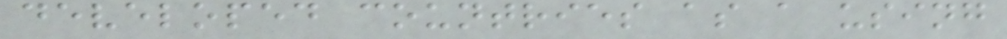developed countries as a using
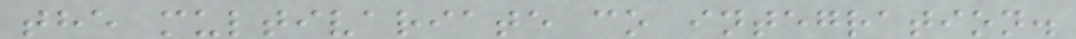the multivariate co integration.
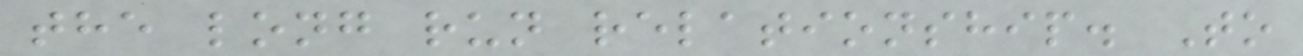the long run relationship. To
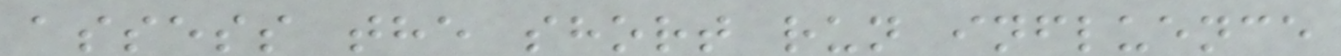assess the short run influence
